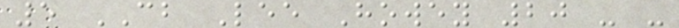5 CB Lee Howey 20 - -
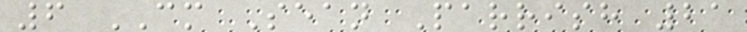6 CM Sean Parrish 21
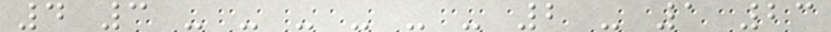4 3 - - - - - - 2 - 1 23
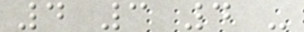4 3 4 -
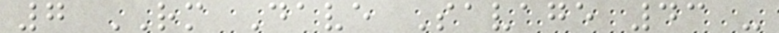7 RM Dave Savage 43 -
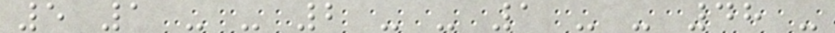5 1 - - 2 - - 1 - - 48 -
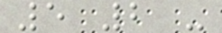5 2 -
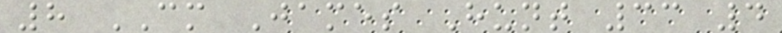8 CM James Hunt 33 4
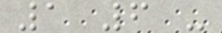1 6 -
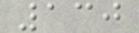130
